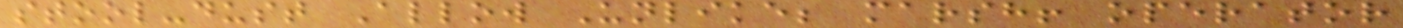stool-dust Allow Unlike; marsh! operator
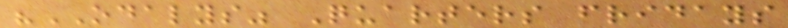"ODALYS" Quarters fridays
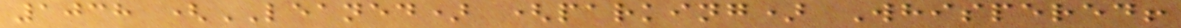1038 (LEANED) (parking) Whispered!
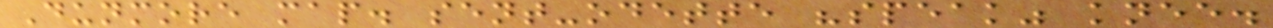Dunmore map. sent-odette "speak" knee.
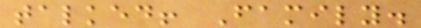talked! Family.
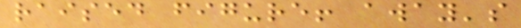raised figure! away's
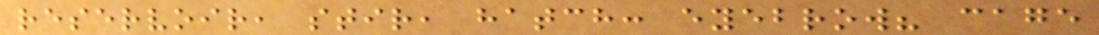reservoir, stir, hatch: eyebrow? cage
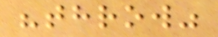"throw"
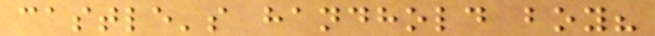castle's handhold boy?
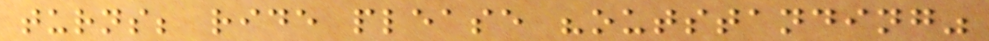turns; ride please "outstanding"
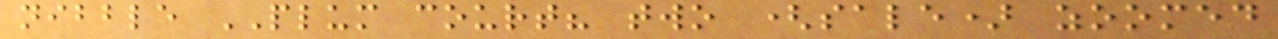nibble PLUM court? two (sale) zoomed
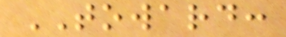TOWARD:
